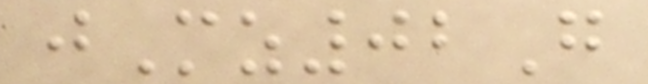jMz02G
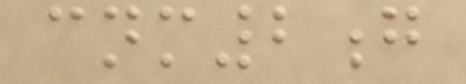cnm2g
